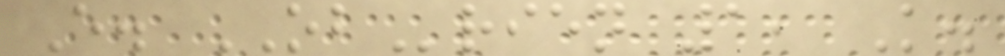E. OBrien 1, K.
